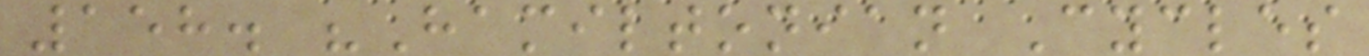158. "Hamiltonian Cycles
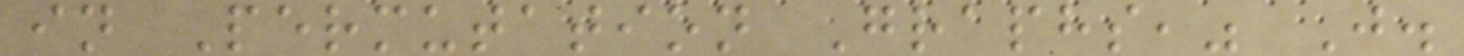in Permutation Graphs," J.
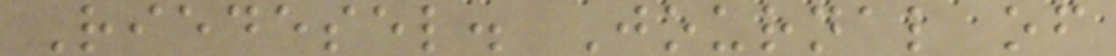Riedesel. Journal of
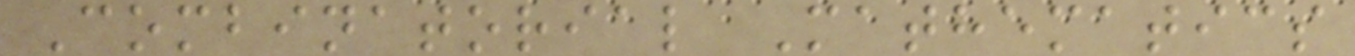Combinatorial Mathematics
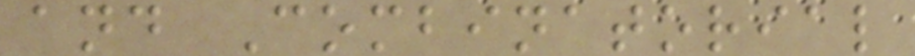and Combinatorial
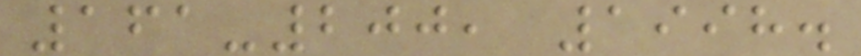161-200, 1998.
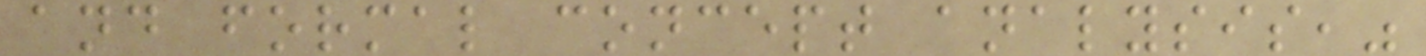and formal concept analysis,"
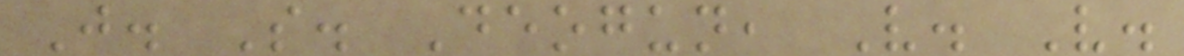J. S. Deogun, V. V.
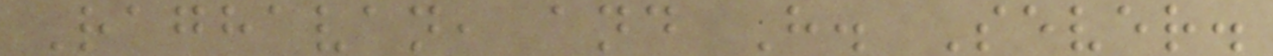Raghavan, and H. Sever.
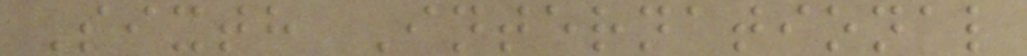Sixth International
